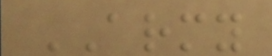ARMY
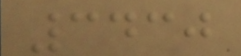3430
